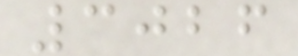3026
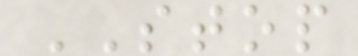STOP
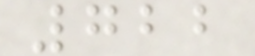722
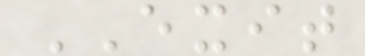EXIT
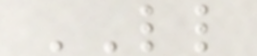LL
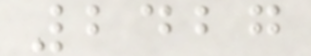2427
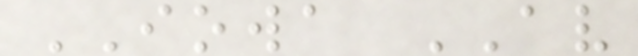IOWA AV
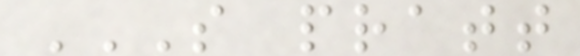S PRATT
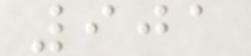901
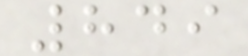849
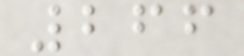266
